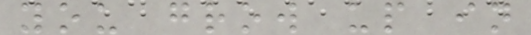you grow up in
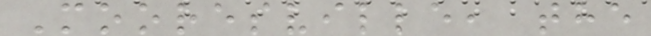Mooresville, the
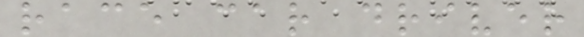race car driver
